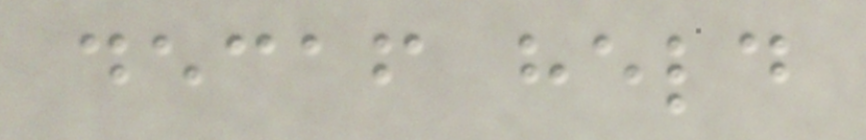decaf held
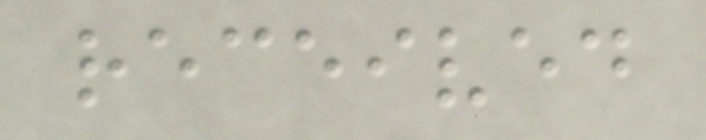received
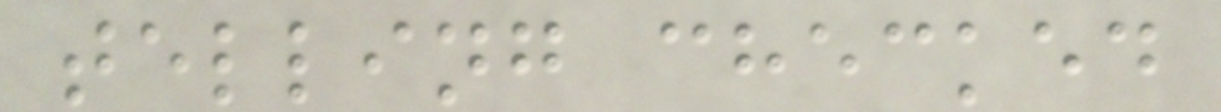telling checked
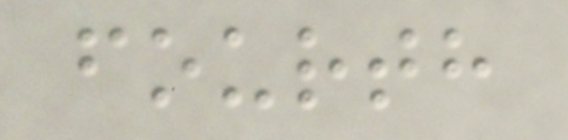fourth
